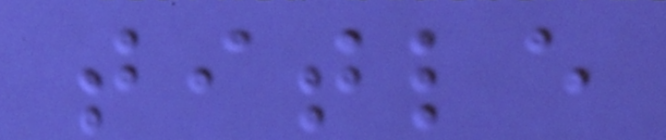title
